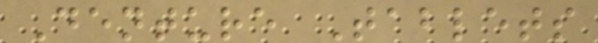Denture Tablets
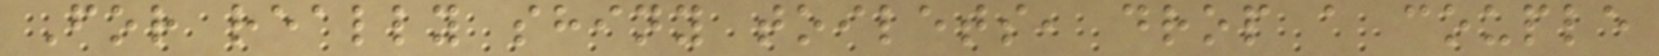For really shiny toilets, drop a couple
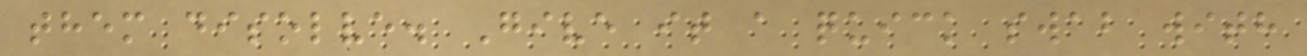them disolve. Give it a quick swab with
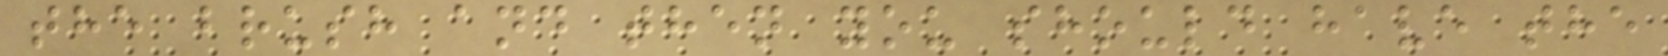the brush and then you should have the
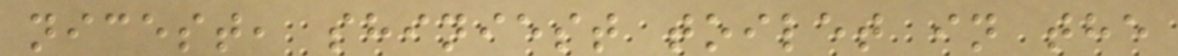nicest, shiniest toilet in the
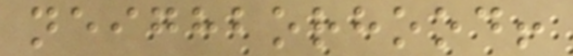neighborhood!
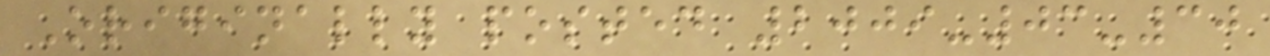Originally posted 2009-03-30
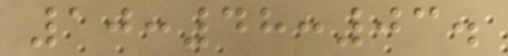10:48:03.
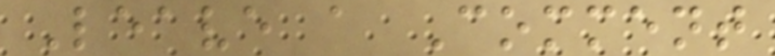Leave a Comment
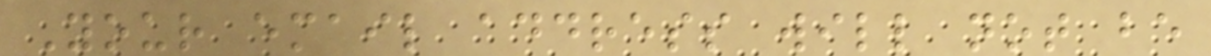Your email address will not be
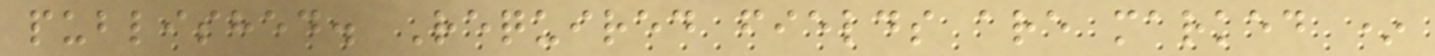published. Required fields are marked *
